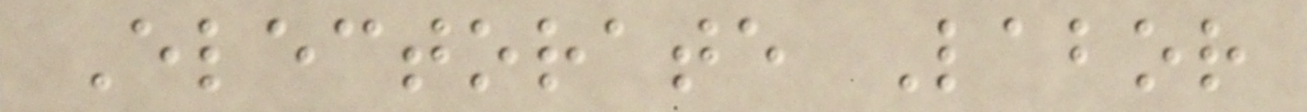Electorate Labor
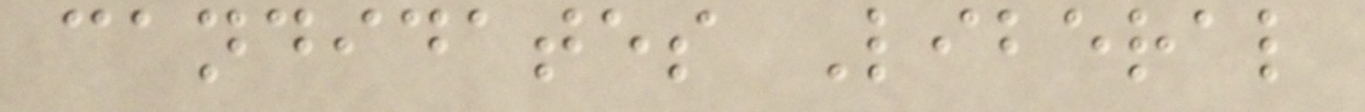candidates Liberal
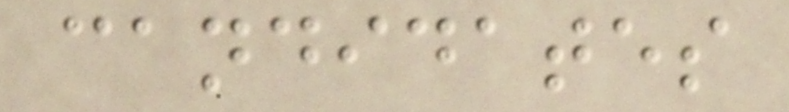candidates
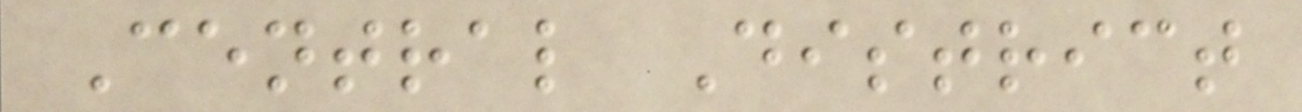Central District
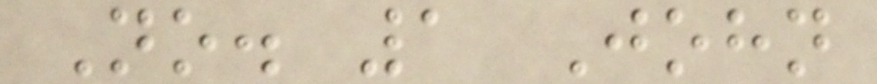No. 1 John
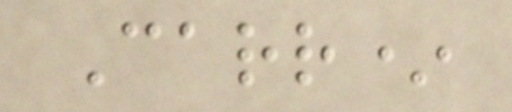Carr*
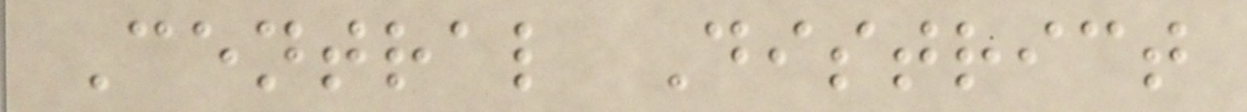Central District
